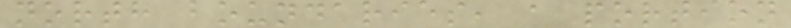north boundaries, a portion
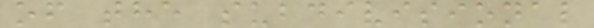of the subdivisional
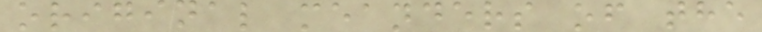original meanders of the
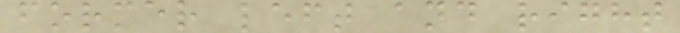former left and right
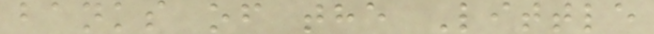banks of the Little
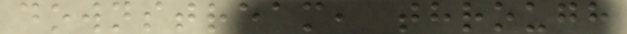downstream, through
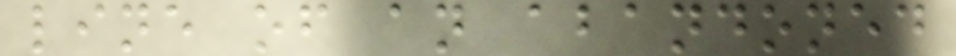line of an abandoned
